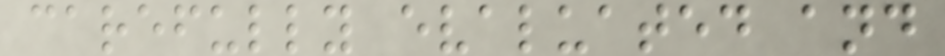carefully evaluated and
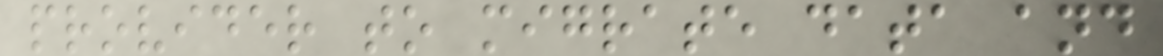provider to migrate data and
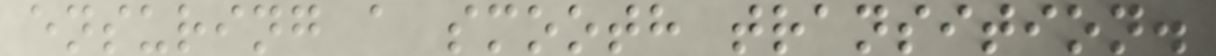ensuring a smooth transition.
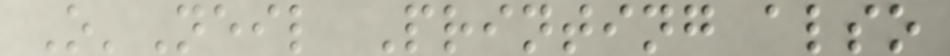O'Neil Printing also
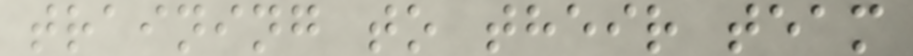training to their team
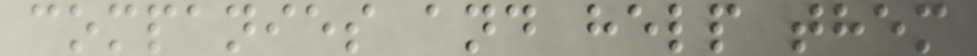companies and help them
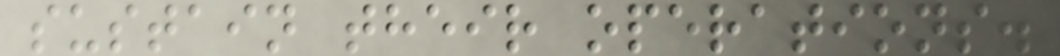sustain their operations.
